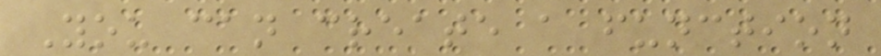You can create a function
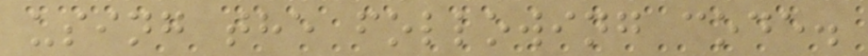using the following code.
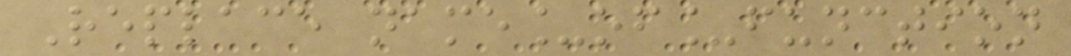Replace name_of_function
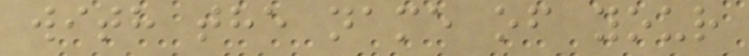with the name of your
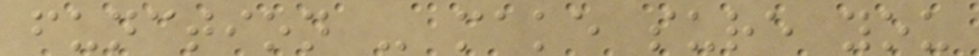function - make sure you
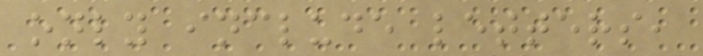only include letters,
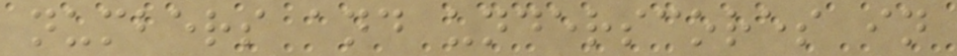numbers and underscores in
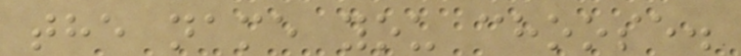the name you choose.
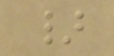}
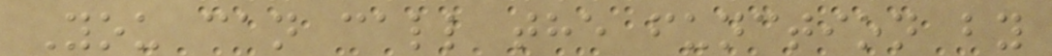You can call the function by
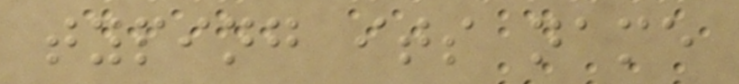typing its name
